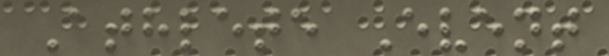Athlete Event
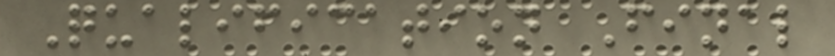Qualification Final
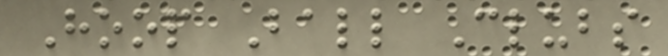Hoop Ball Clubs
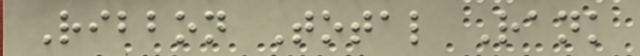Ribbon Total Rank
